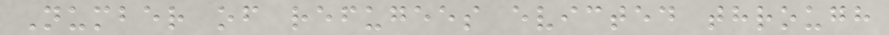Number of refugees evicted through
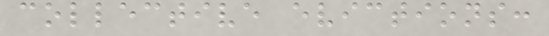collective evictions:
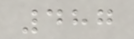487
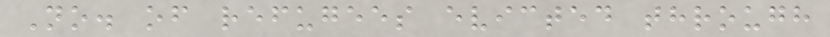No. of refugees evicted through
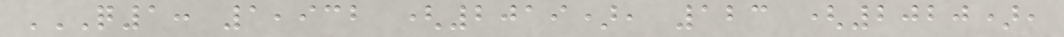Q1: 1,932 (2019), 123 (2020),
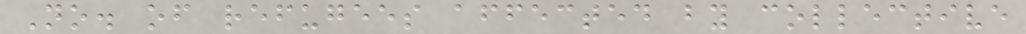No. of refugees affected by collective
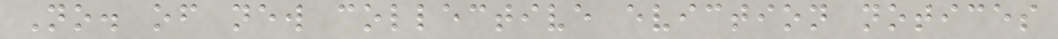No. of new collective eviction notices
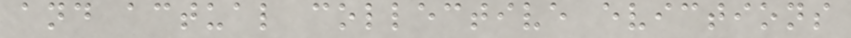and actual collective evictions
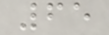65
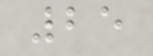25
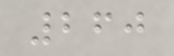260
